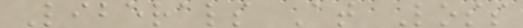Liberals At Loss
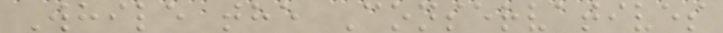While the Conservatives
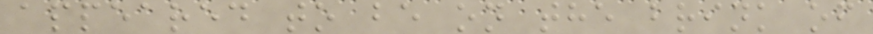appeared to be on the brink of
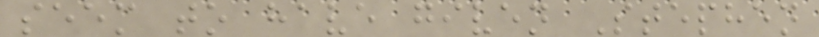seem to have given Stephen
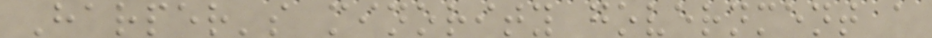Harper's minority government a
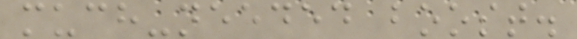much-needed boost.
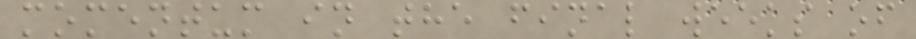momentum in the final weeks of
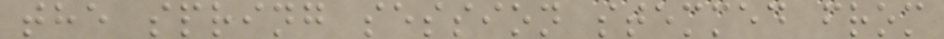the spring session stemmed from
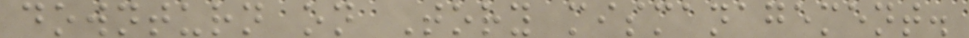downturn on Tory mismanagement.
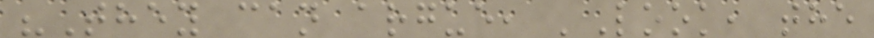"They can argue, 'Look, the
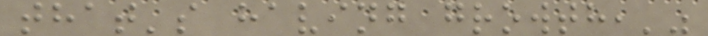that's having growth,'"
